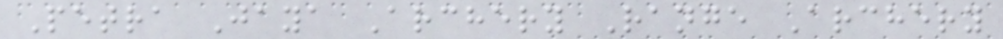Petra Jaya Archery Range Archery
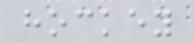hockey
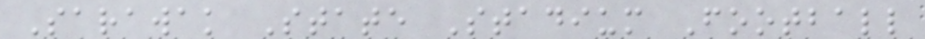Sarawak State Stadium Football
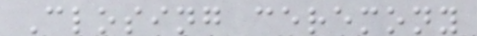Closing ceremony
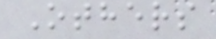Others
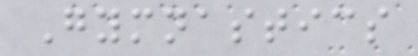Gymnastics
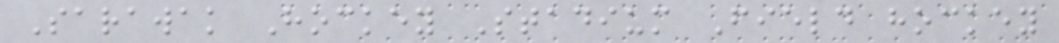Sarawak Hockey Stadium Field hockey
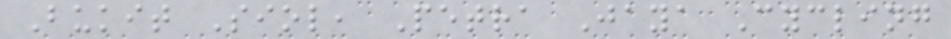Bukit Siol, Petra Jaya Cycling
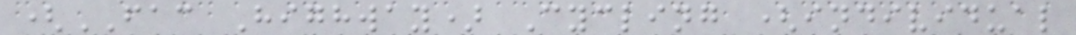(FAC Highway) Cycling (individual
